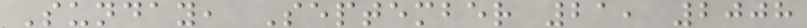Sunday, September 21, 2008
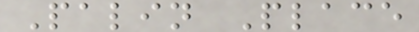Palin Place
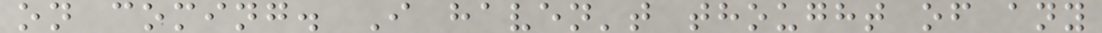on coming. I haven't thought of any
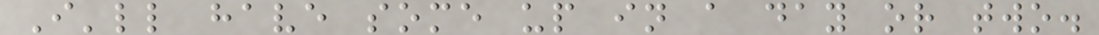I'll have some up in a day or two.
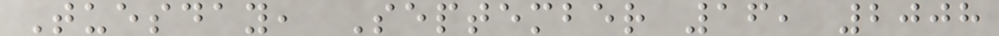Tuesday, September 16, 2008
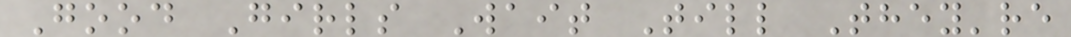Good Girls Wait Till They're
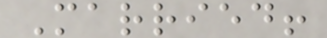Married!
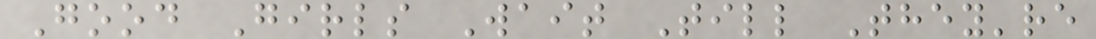Good Girls Wait Till They're
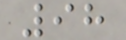98
